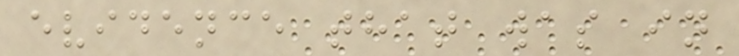evidence that was in
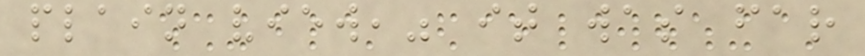plain view," it was far
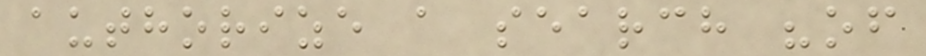authorize a search "of
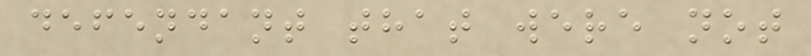defendant that were not
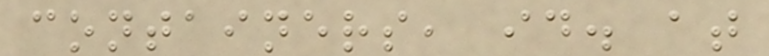containers, id. at
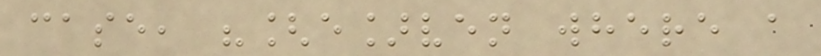case, "[e]ven where a
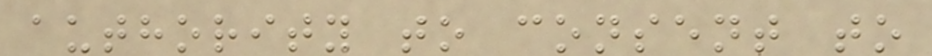authority to consent to
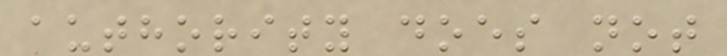authority does not
